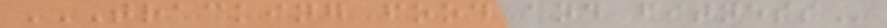TRACKING FOOD AND FITNESS
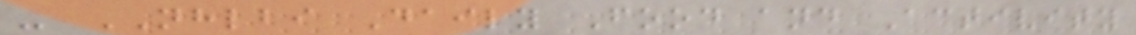- NHLBI Daily Food and Activity
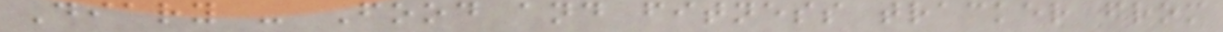Diary - Food and fitness tracker from
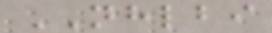NHLBI
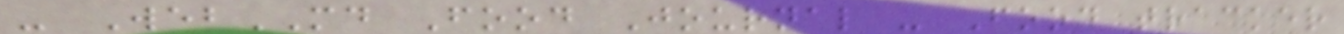- WebMD Food Journal - Food tracker
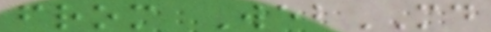from WebMD
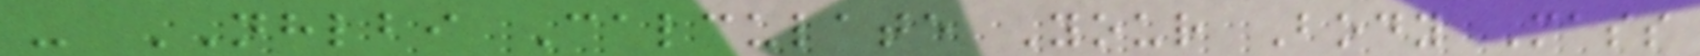- NHLBI Calculate Your Body Mass
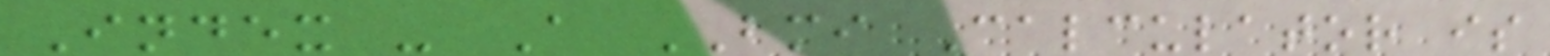Index - A BMI Calculator is
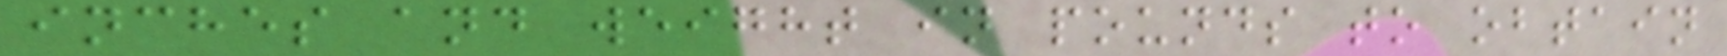inches and weight in pounds to obtain
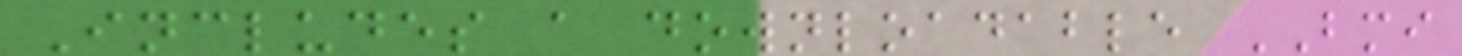Includes a downloadable BMI
